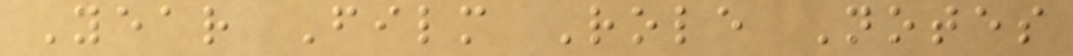Year Film Role Notes
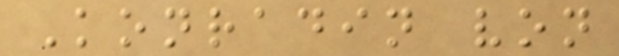Konradin von
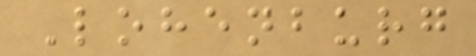Lohenburg
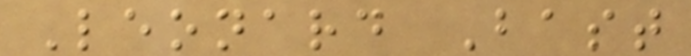Leonard Bast
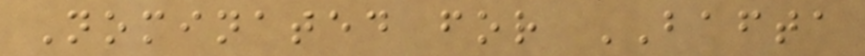Nominated for BAFTA
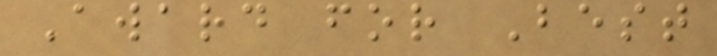Award for Best
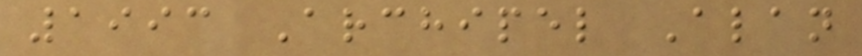1993 Archipel Alan
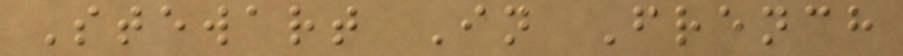Stewart In French
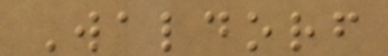Waldorf
